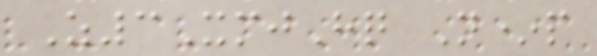Z3XmjHq N*p
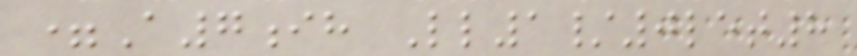=A7ih Ll1/0let8
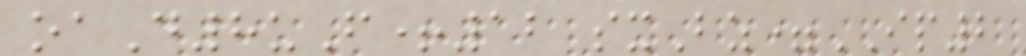oaD8uF+12 sxBz=IP2
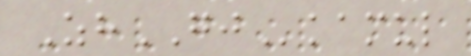ZhGJkamul
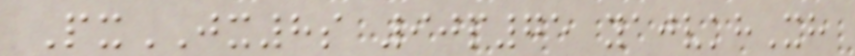PxJX8s 90p75 yajvkhXh
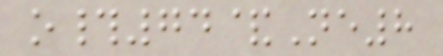o#74&Ne8
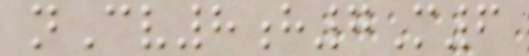nCv8h7M6
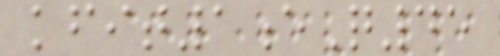kfit1eQ45
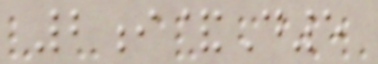2i&D5
